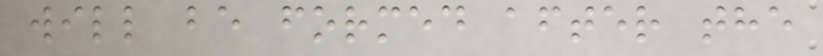will be formed after the
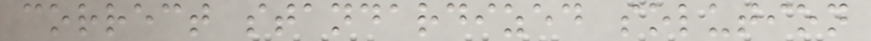correct standardized solution
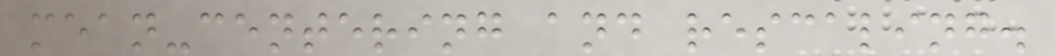mean-centering and rescaling.
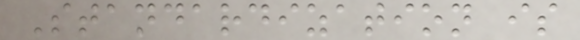Standardization is
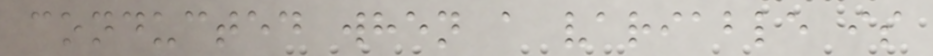conducted when a variable is
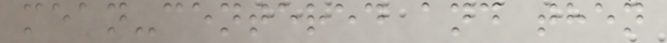mean-centered and then
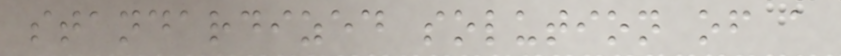standardized solution of a
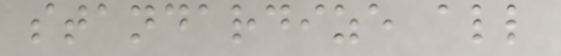standardize all
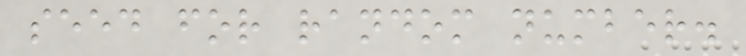seed for random number.
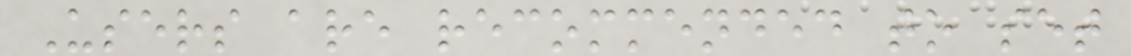Users are recommended to set
